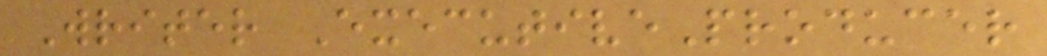Writer ExecutiveProducer
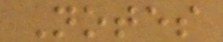Notes
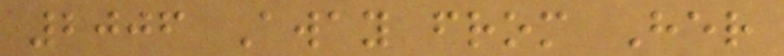2006 Away from Her
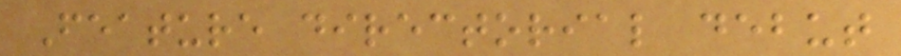Feature directorial debut
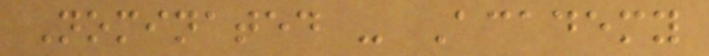Nominated - Academy
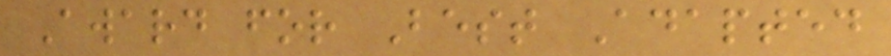Award for Best Adapted
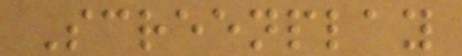Screenplay
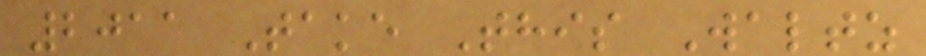2011 Take This Waltz
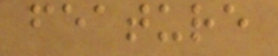feature
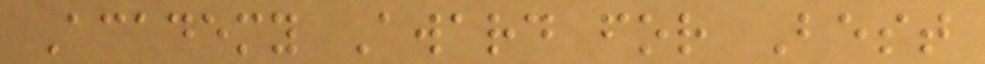Academy Award for Best
